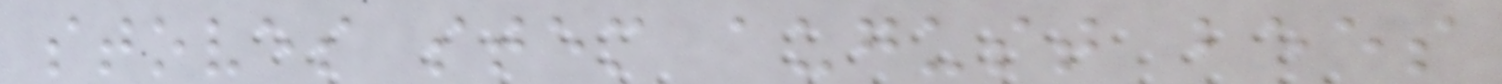stoves stem august bees
